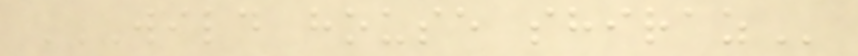WILD HOUSE SHIRAZ
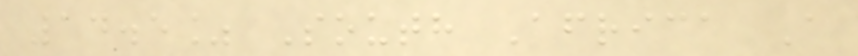14.5% South Africa A
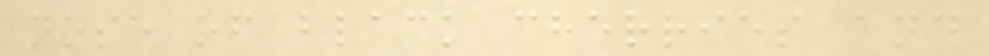nose of black cherries and
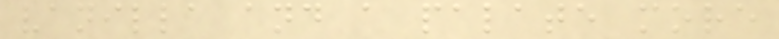vanilla and a palate more
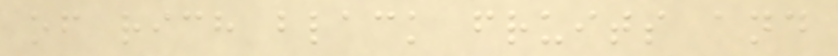of rich black fruits and
